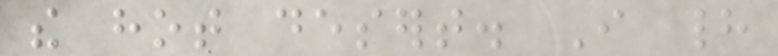the hot desert. I had
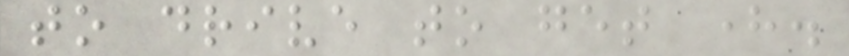to drive to get here.
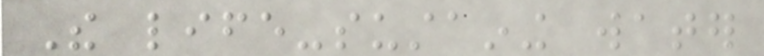The life-sustaining water
